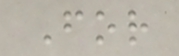For
